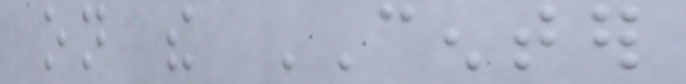on the CENTER
